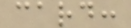card:
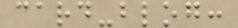card-blog:
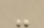-
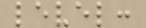level:
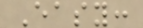Easy:
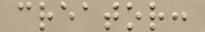creator:
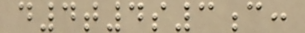d4t4s3c:
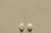-
